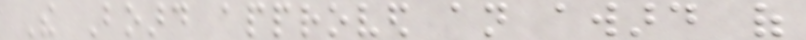The Board approved an award of
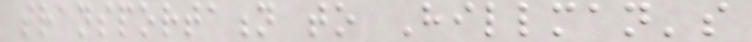transportation to Hillman's
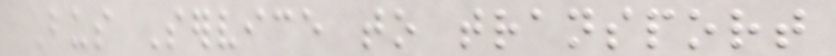Bus Service to transport
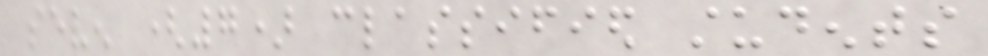seven (7) classified students
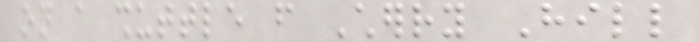on a shuttle from Cherry Hill
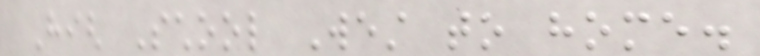High School West to home.
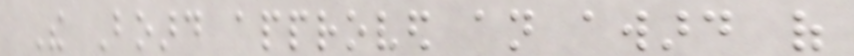The Board approved an award of
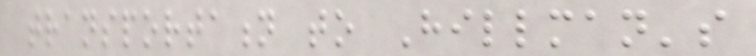transportation to Hillman's
